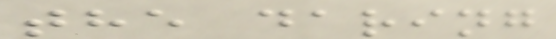the daring
